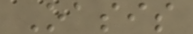Oasis
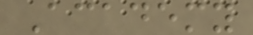Academy
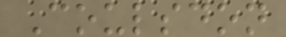Coulsdon
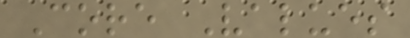Core Values
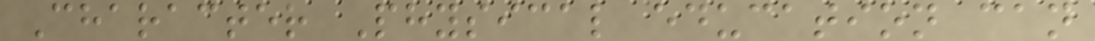Character Physical education can
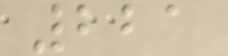221
